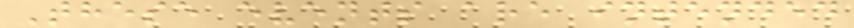These events are intended
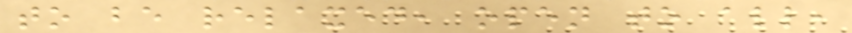to be relaxed, open to all,
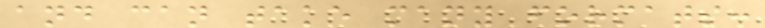and can take many formats:
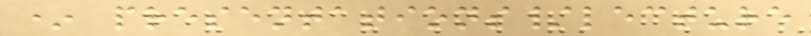* presentations/lecture
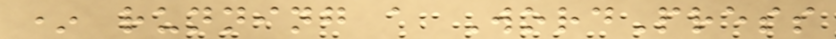* running a WordPress
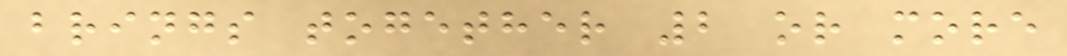brings together 2 or more
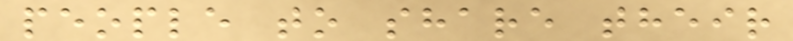people to share their
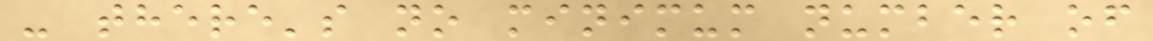- there's no minimum number of
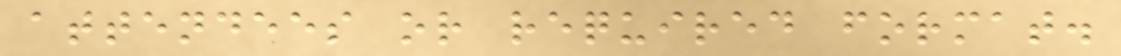attendees or required format.
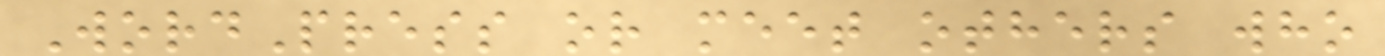WordPress or meet others who
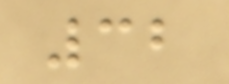32
